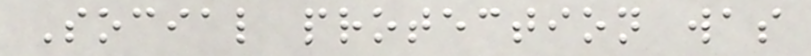Social protection was
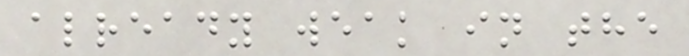already weak in the
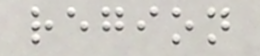region
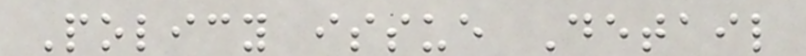Policy issue Detail
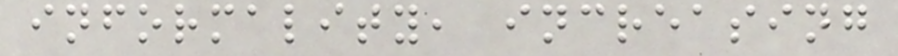informality, increasing
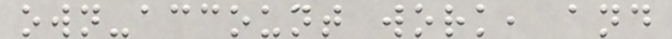own-account work, and
